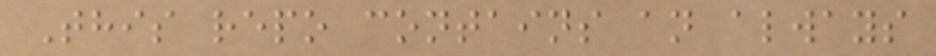This repo contains an always
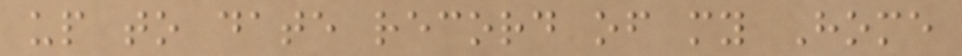up to date record of my Home
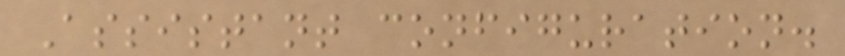Assistant configuration.
